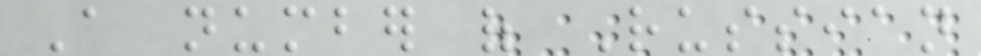A number of Russian
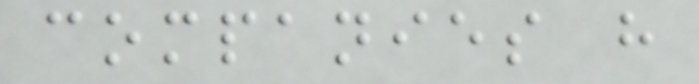companies have
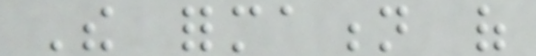The formation of
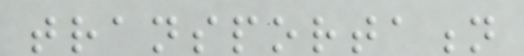transportation
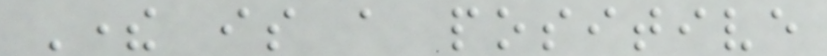There is a positive
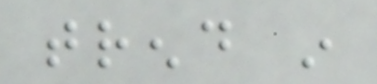trend in
